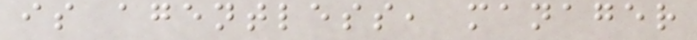is agentless, manager
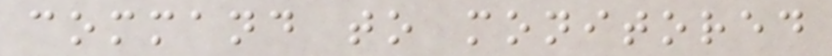command to monitored
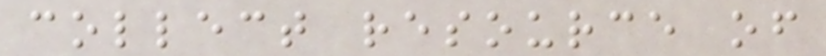collect resource of
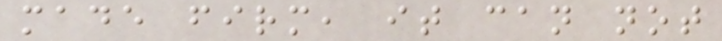made firm, it can not
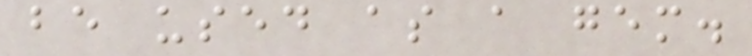be used as a gem.
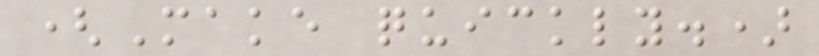(Make quickly.)
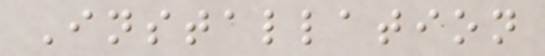Installation
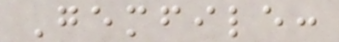Gemfile:
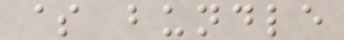$ bundle
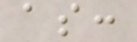as:
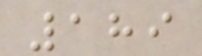189
